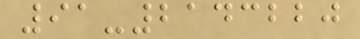91-2143220
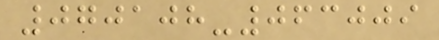070108-063009
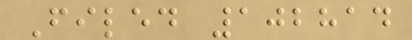Filed 102814
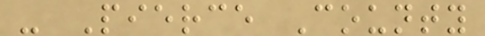- Pierce County
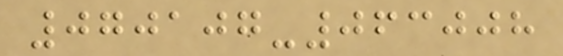070107-063008
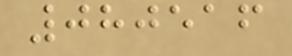080516
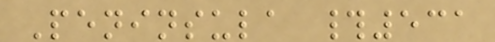Peninsula #531
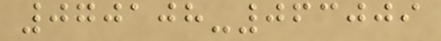070108-063009
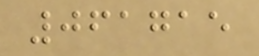061715
